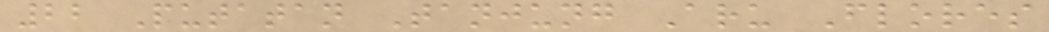22 Putatan Tanjung Aru Flores
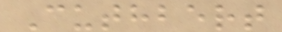Cuthbert
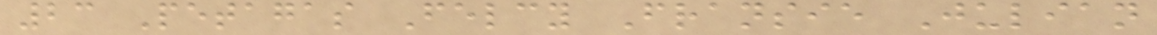23 Petagas Felcy Fransie Julian
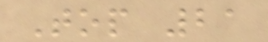Top 21
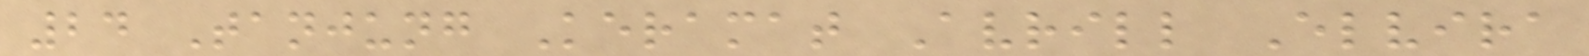24 Tanjung Keramat Avrill Elvira
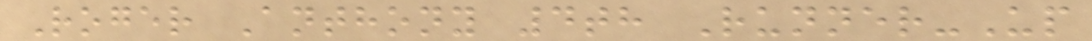Roger Anthony 4th Runner-Up
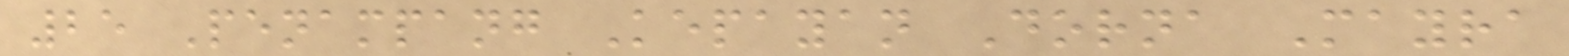25 Penampang Kepayan Dorna Mayra
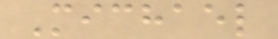Michael
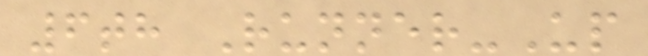6th Runner-Up
